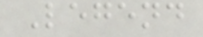Legend
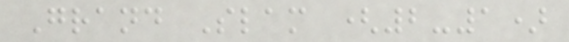Grand Slam (2-1)
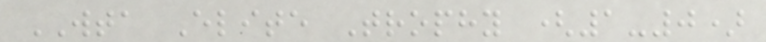WTA Elite Trophy (1-0)
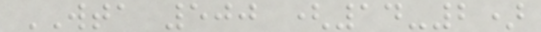WTA 500 (14-2)
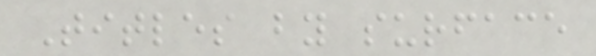Titles by surface
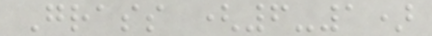Grass (6-1)
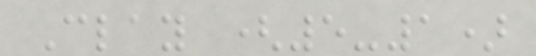Clay (5-1)
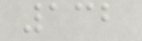132
